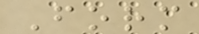Form
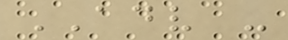ADV -
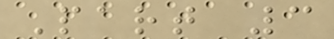Part 3
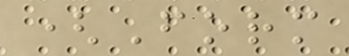(Form
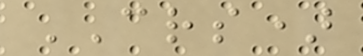CRS)
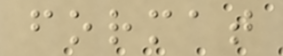format
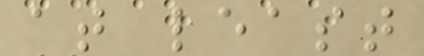at least
